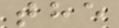the
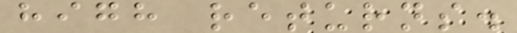high returns.
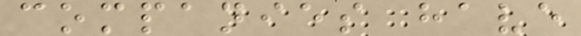companies have
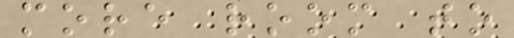more room to
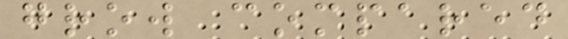grow compared
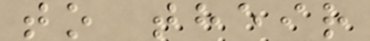to their
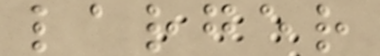larger
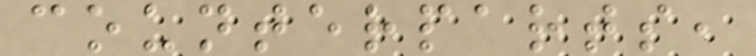counterparts,
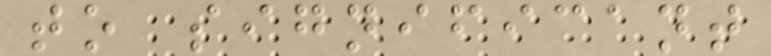to significant
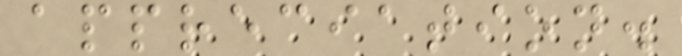appreciation.
